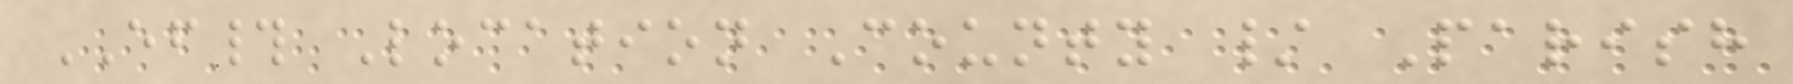EF# Location County / Parish
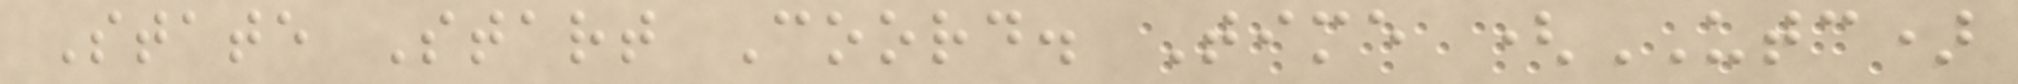State Start Coord. Time (UTC)
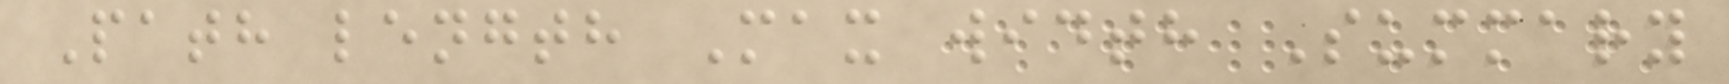Path length Max width Summary
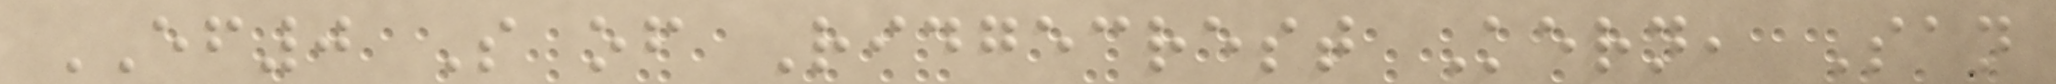EF0 S of Ridgecrest Kern, San
